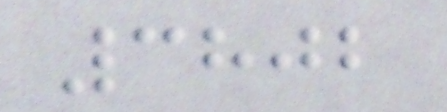3802
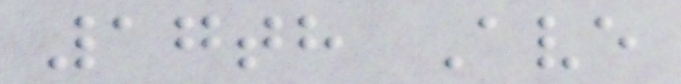17th Ave
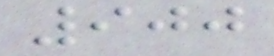900
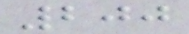200
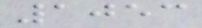1053
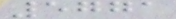5771
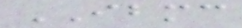IBMC
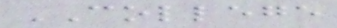COLLEGE
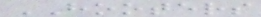HOOTERS
